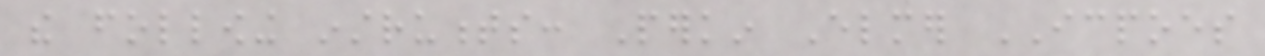the following instruments: Perkin Elmer ICPOES
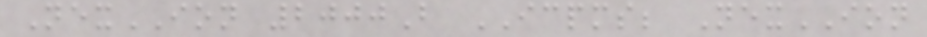NexION 2000B ICPMS; NexION
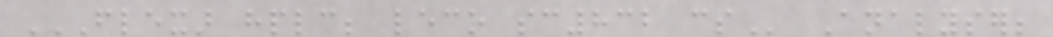FLEXAR HPLC; LECO SC832 CS Analyser;
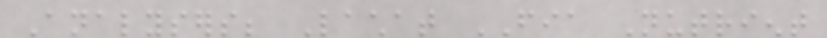Analysers; Lachat FIA Nutrient
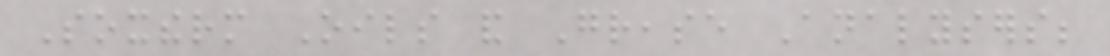Soxtherm Oils and Grease Analysers;
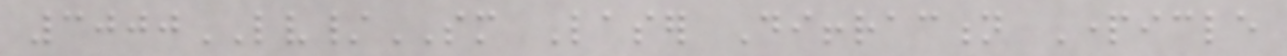3000LV/SM Laser Diffraction Particle
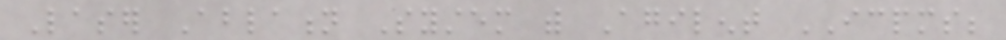Laser Ablation System with Agilent ICPMS;
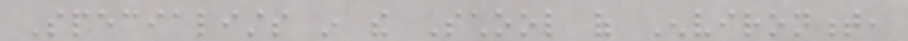Specialists in the School of Environment,
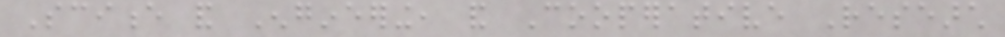Science and Engineering, and Cooperative Research
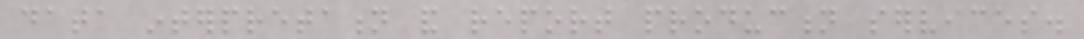data interpretation and report production services.
